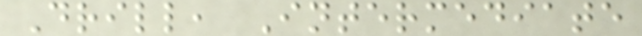Drill, Intermediate
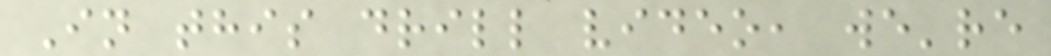In this drill video, we're
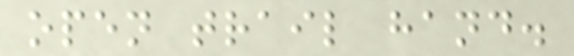open trail hand.
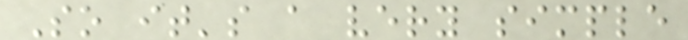So it's a very simple
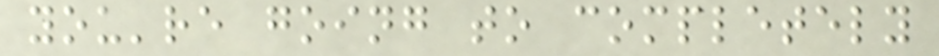you're going to completely
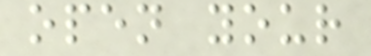open your
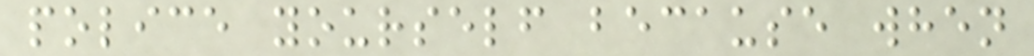police yourself because when
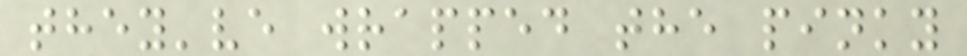they've wrapped the pinky
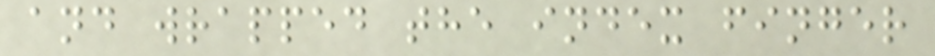and wrapped the index finger
